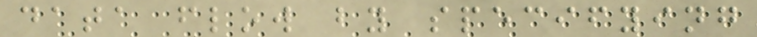data flow by specifying
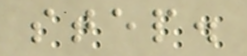step.
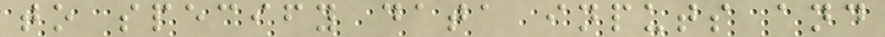to specify data inputs and
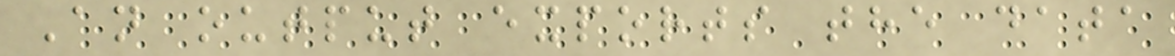An output exports the data
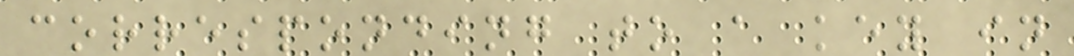corresponding to a key in
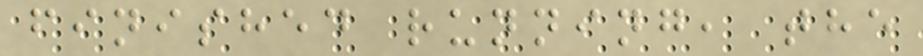finished running, the
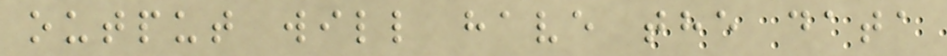output will have the data
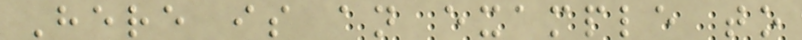Here is an example to
